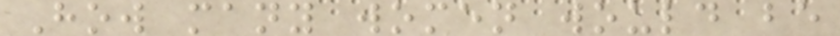How many women would be
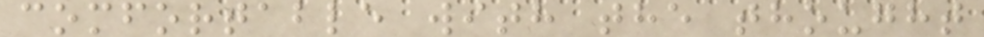comfortable with the thought
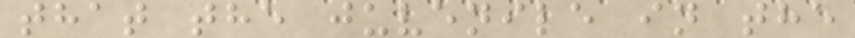that the juvenile in the
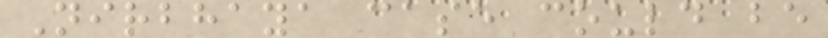Nirbhaya case could be
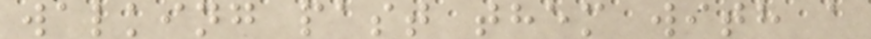walking past them with a
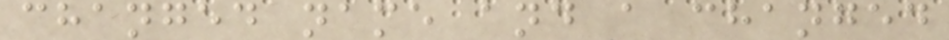changed name and a changed
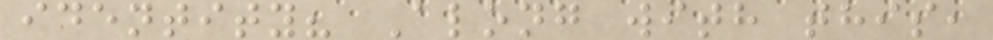identity? Along with this,
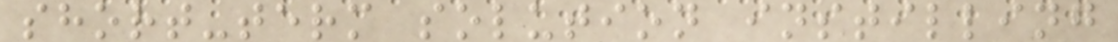short-term solution instilling
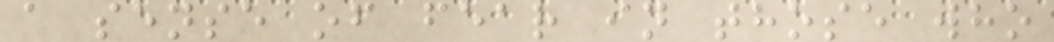a sense of fear in those who
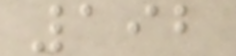192
